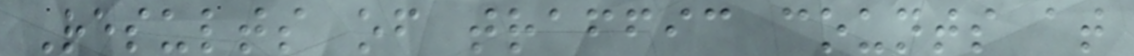Results of traffic counts at
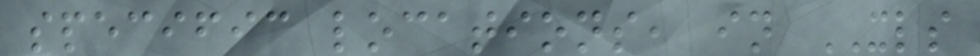specific locations, in XLS
